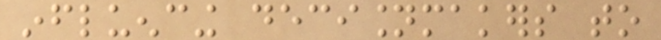influencing decisionmakers to
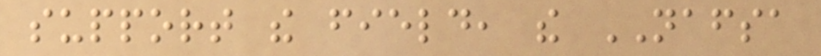support the field, the NAFSA
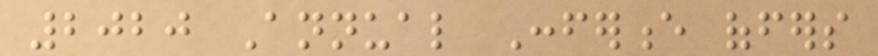2020 Annual Conference offers
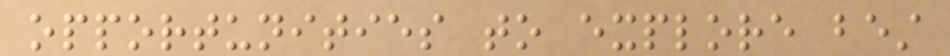opportunities to explore best
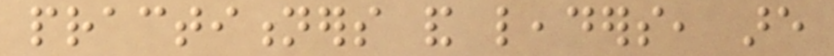practitioners and leaders, are
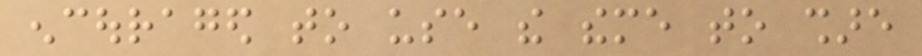encouraged to use the theme to share
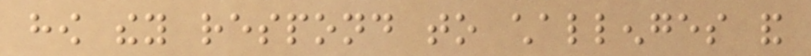how they respond to challenges and
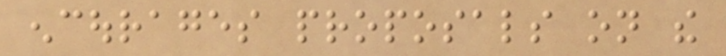encourages proposals on the
